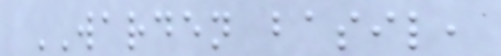WARDEN basil,
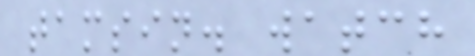tamsin. watch
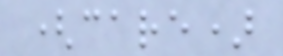(care)
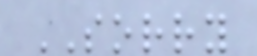SORRY
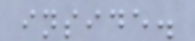inside.
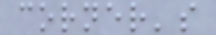corner's
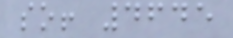so! 4645
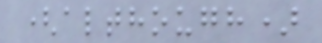(although)
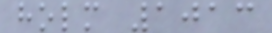holm 1013
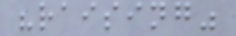"raising"
